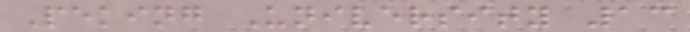Peking University 13
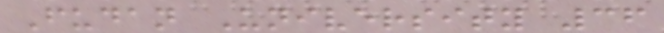Fudan University 36
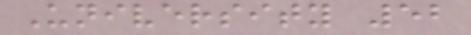University 52
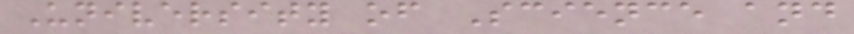University of Science and
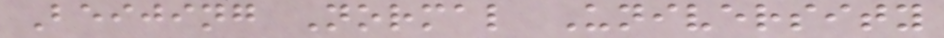Beijing Normal University
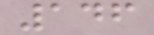146
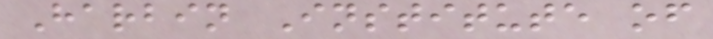Harbin Institute of
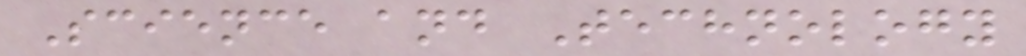Science and Technology
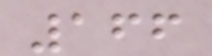166
